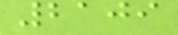2109
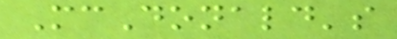McDonald's
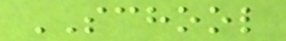SCHOOL
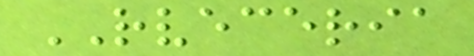RVECERIA
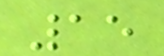15
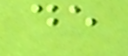de
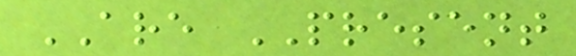ARE PRESENT
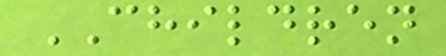CHILDREN
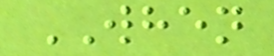WHEN
